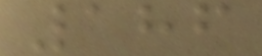186
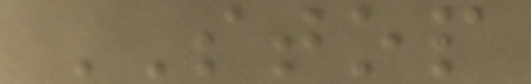STOP
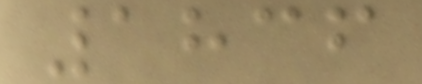1836
